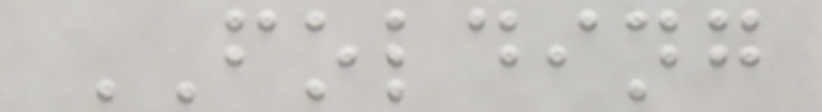FOLDING
